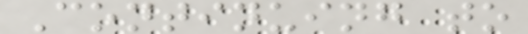Continuing to
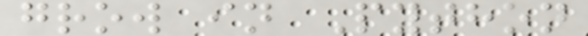grow in Python
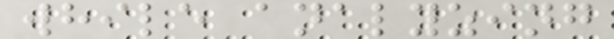while analyzing
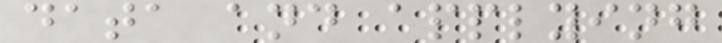data and applying
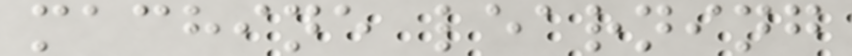machine learning
